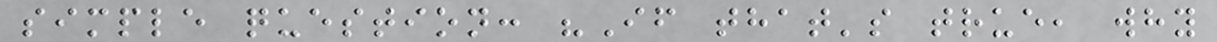simple question: "If that's true, why
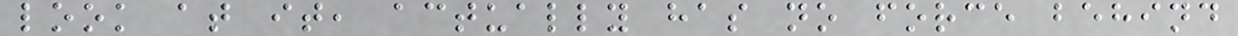look at it, actually has no force behind
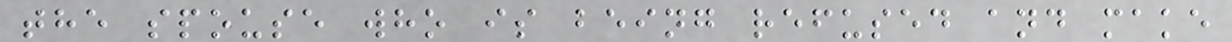the spouse who is being refused and make
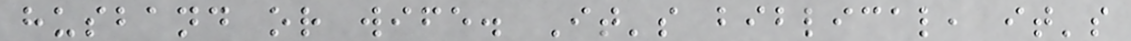husband or wife. It's biblical, it's
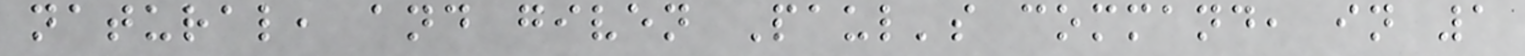natural, and given Paul's command, in 1
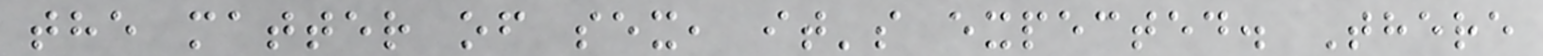the matter of sex, it's expected. There
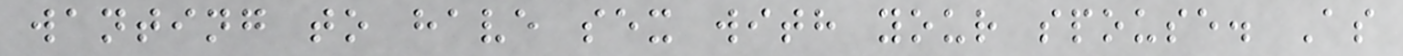wanting to have sex with your spouse. As
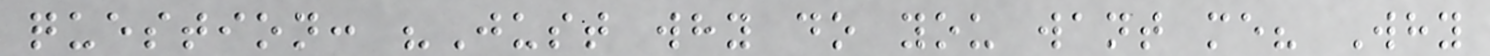question: "Just why do you want me? Why
